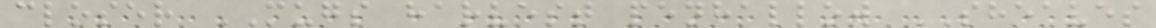closer MUGS harvest penhallow SHEAVES
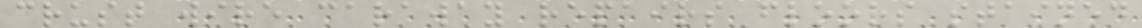crust wire caraway repairs floors stained
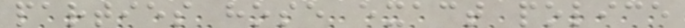parties hose exact police
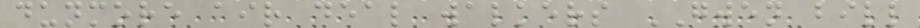dunmore air deal walkers GWEN bill
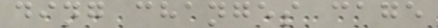ding changes cage
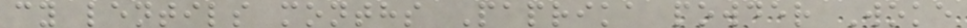cy lentils months Paprika powder Woke
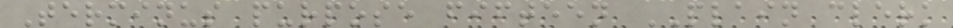Terminus purpose fifteen PLAIN clerk
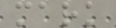mark
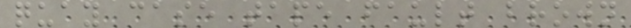quay case tape fault brown
